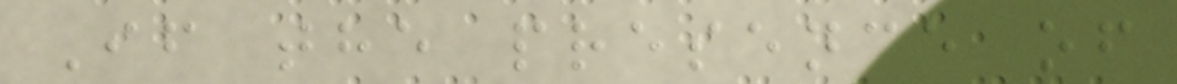If the presence of
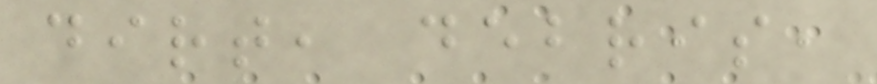dirt, debris,
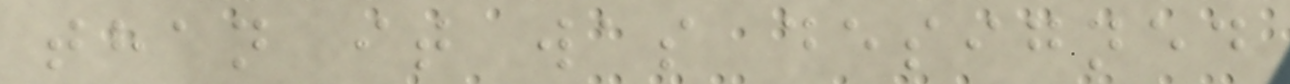than it was designed
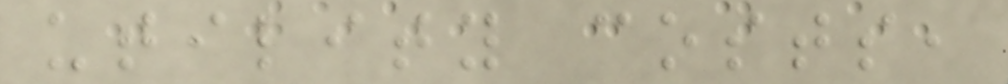utility costs,
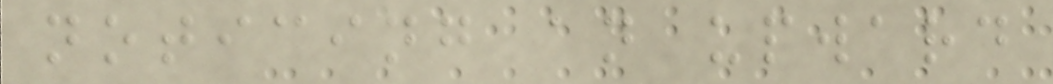noticing an upward
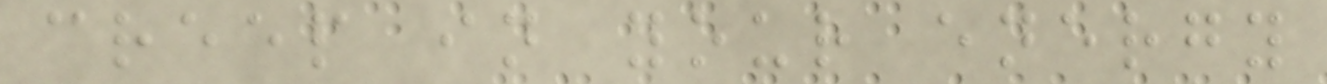creep in your energy
